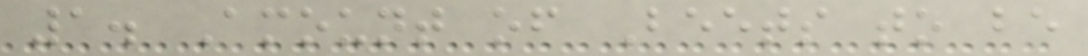1. Amount of Beets to be
